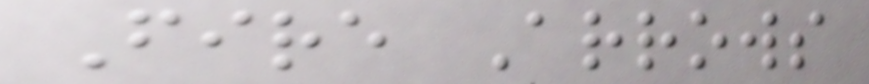Fire Arrows
